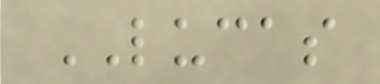LUCAS
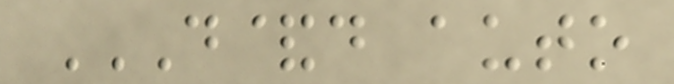D&D AUTO
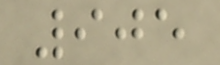905
